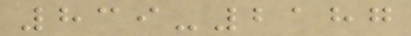839-2187
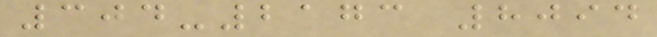304-2173 8094
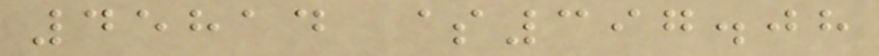45814 $397.08
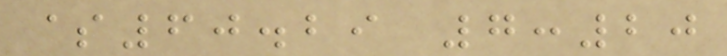$60.29 7:20
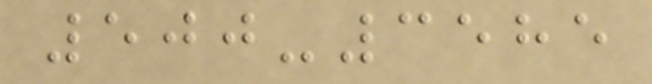500-3585
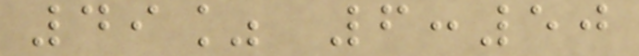49% 6:50
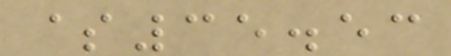$35.53
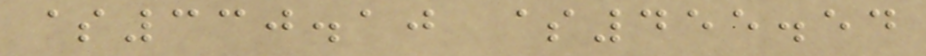$330.10 $455.54
